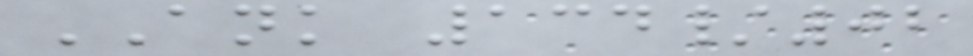ANK 134/02
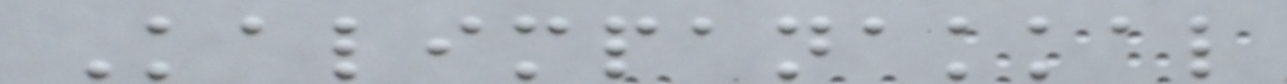Kalimpanakkal
